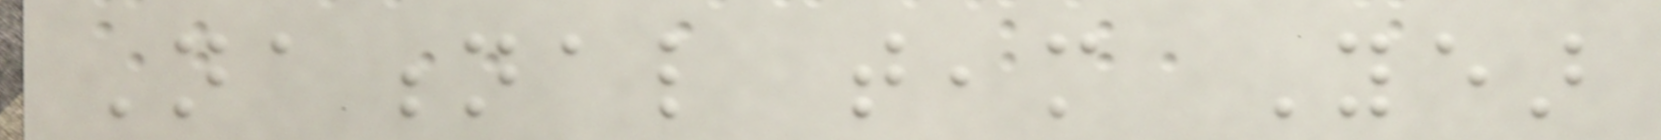National team Year
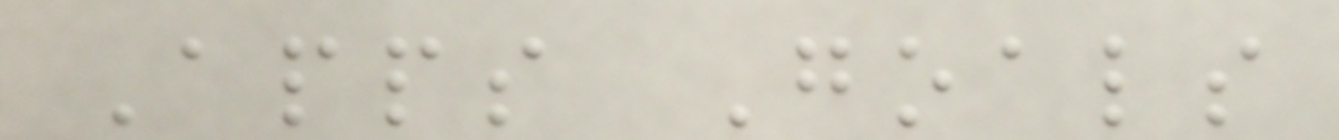Apps Goals
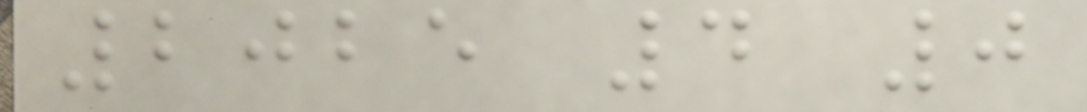2025 4 0
